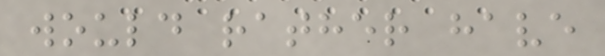would rather have
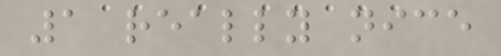1 really nice
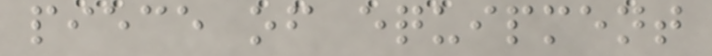piece of equipment
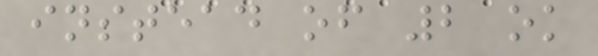instead of 2 ok
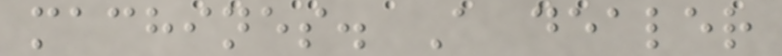machines. A dealer
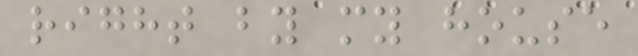right by my house
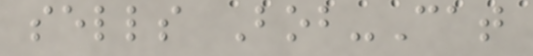sells Bob-Cat
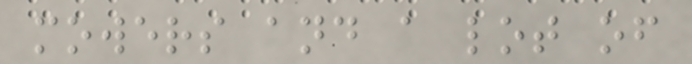mowers and a lot of
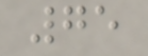75
